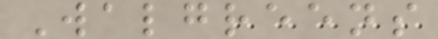Walgreens
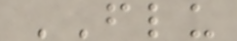FLU
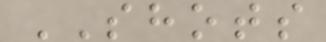SHOTS
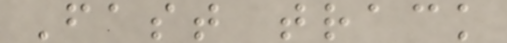Fast track
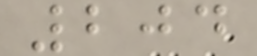204
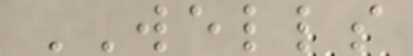WELLS
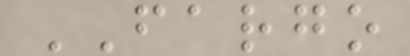FARGO
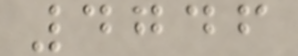4746
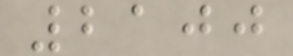2100
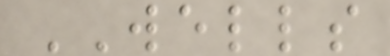WELLS
